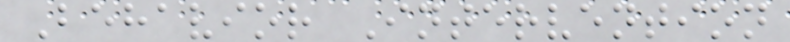Behavior Intervention
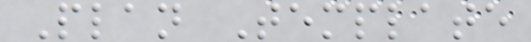Plan Template
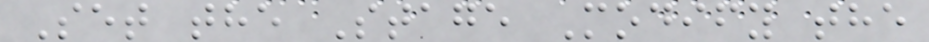Set the Stage Modify the
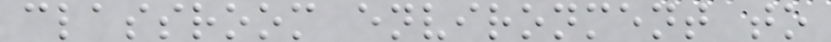classroom environment to
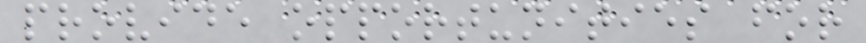provide opportunities for
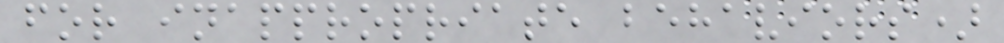for inappropriate behaviors)
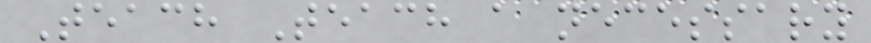Teach Teach a necessary
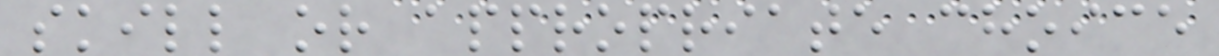skill or appropriate choice
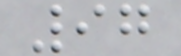97
